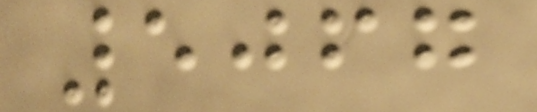5067
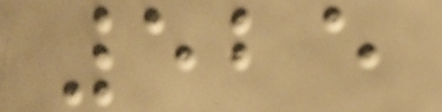525
